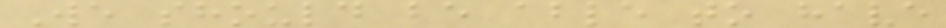We should be able to have
